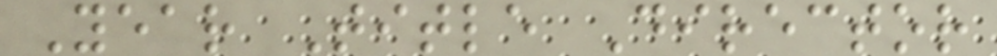Year Title Director
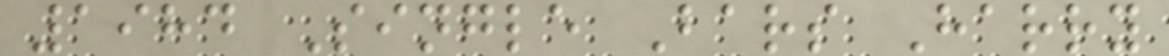1984 Single Bars Harry
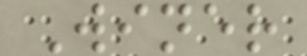Winer
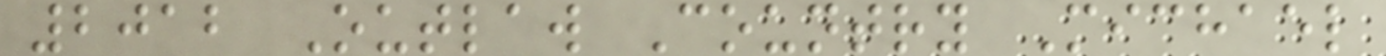2012 Outlaw Country Michael
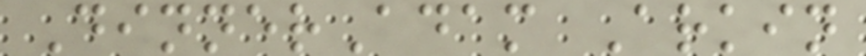DinnerAdam Arkin
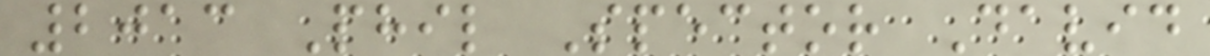2013 Phil Spector David
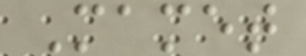Mamet
